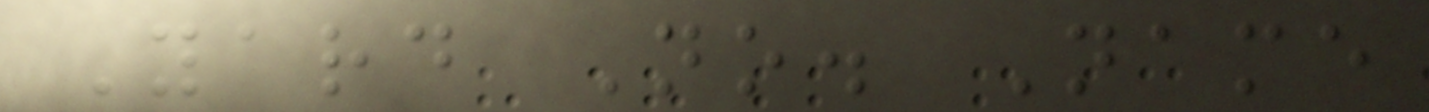Yard No. Name
